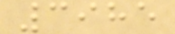3985
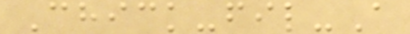Chick-fil-A
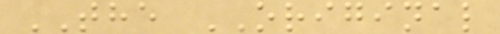THE ORIGINAL
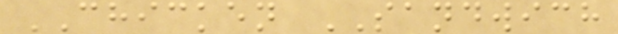CHICKEN SANDWICH
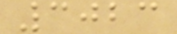3023
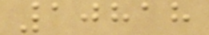10818
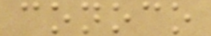conoco
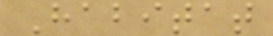Habitat
